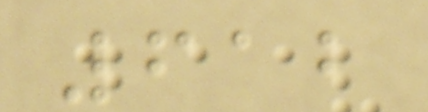612
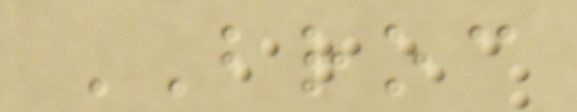BROC
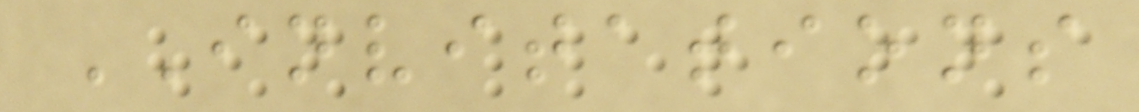INVITATIONS
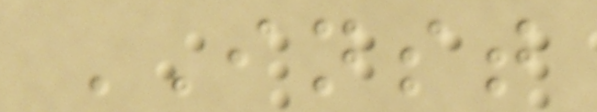INST
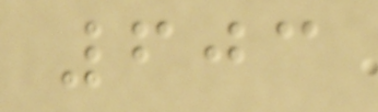603
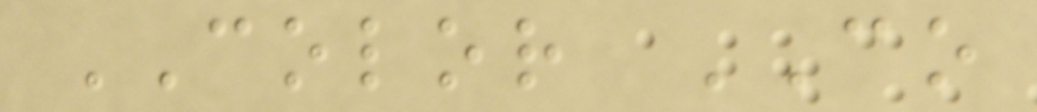COLOR CO
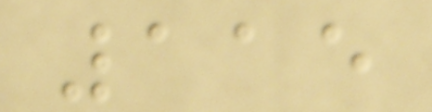115
